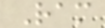Ram
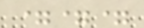===
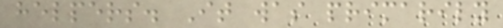helpers. It was primarily
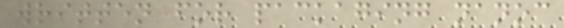written for packaging nanoc
